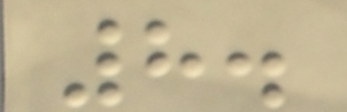8.
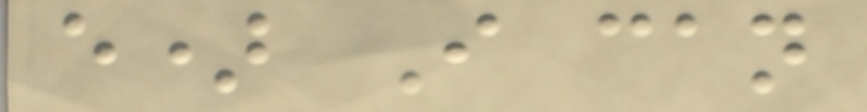e) I can
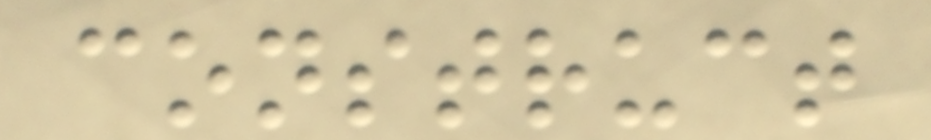construct
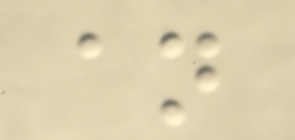an
